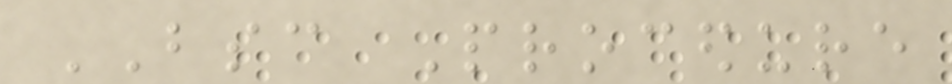BSC Procedure
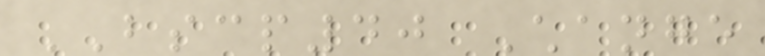BSCP40 Change
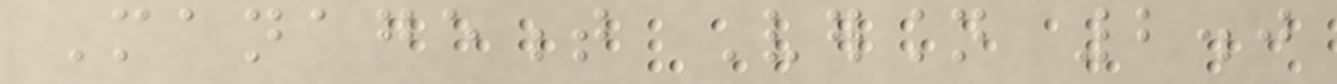Management Version 2.0
